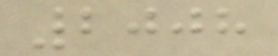2008
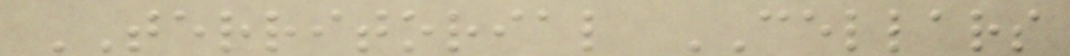TERRITORIAL CELLARS
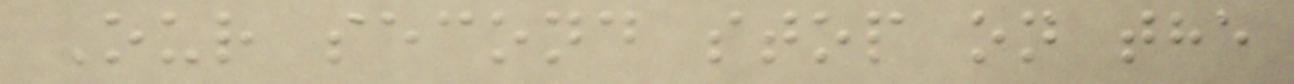Our second stop on the
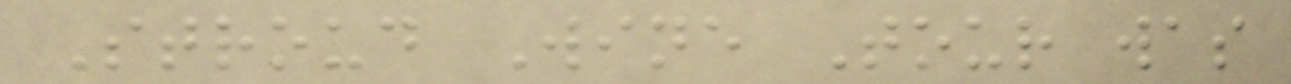Stroud Wine Tour was
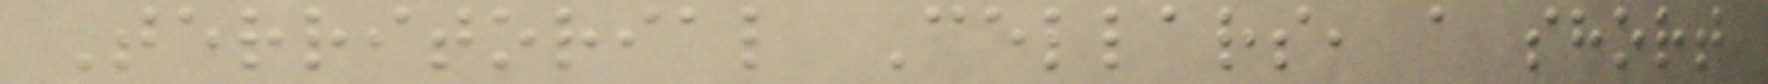Territorial Cellars, a short
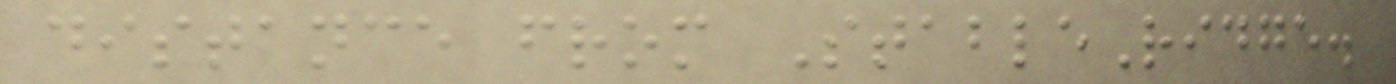distance from StableRidge.
